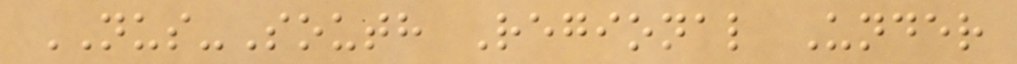NUS-South Regional Under
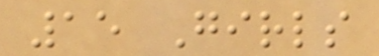15 Girls
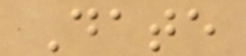Date
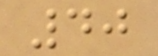40
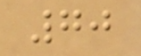70
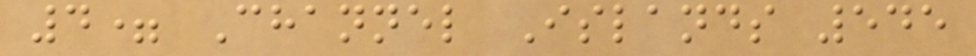4= Channel Islands 545
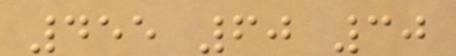455 60 30
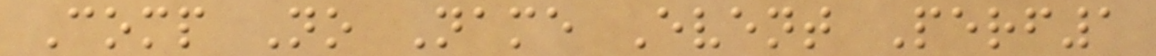Comp No Name Event Perf1
